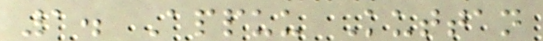1. Appuu Kuttan
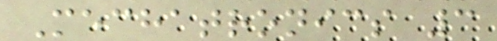Mechatronics 3
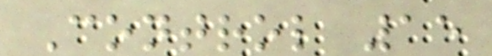Control 15
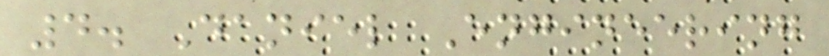4. Daniel Engineering
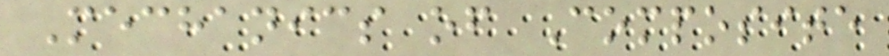Mechanics of Composite
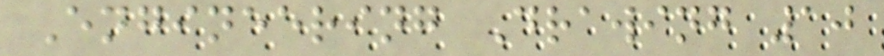Engineering Drawing 10
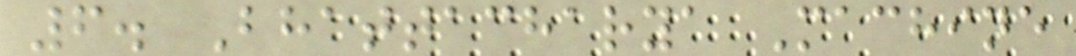6. Bhattacharya Machine
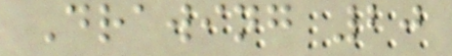Drawing 20
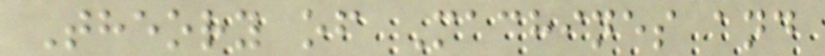Theory of Machines and
